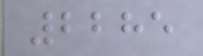2285
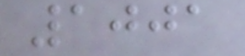1001
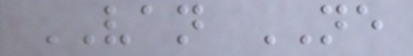VAN NE
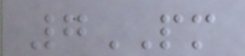7PM
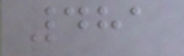481
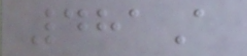481A
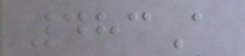483A
